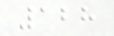128
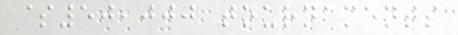$50,000 tournaments
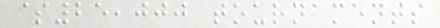$25,000 tournaments
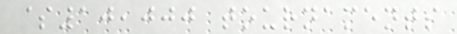$10,000 tournaments
